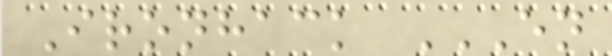Ironhack EN
